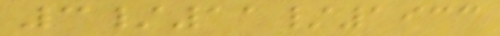3/11/1933
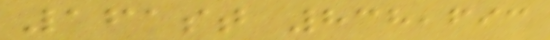161st 838,693
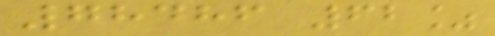78486 62%
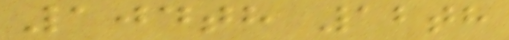104th 12th
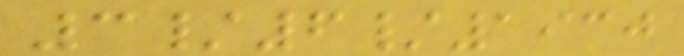3/6/1930
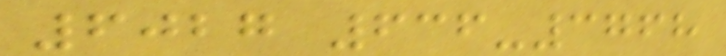6027 636-3768
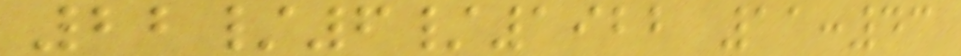22/6/1922 11:43
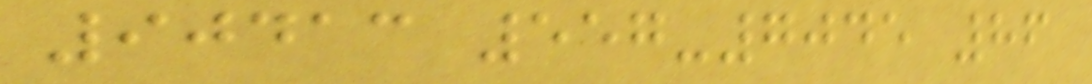90413 557-7045 86
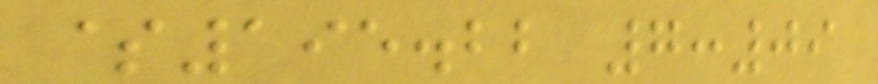$195.22 7:09
